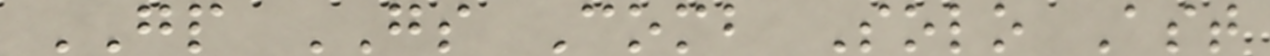GP GS Comb Solo Ast
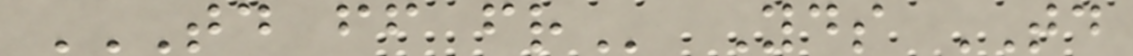TD FF FR Yds TD
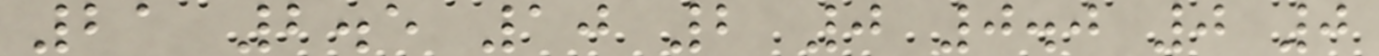21 2.5 10 2 0 0.0 0 0
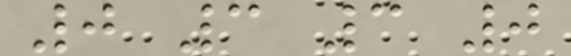0 3 3 0
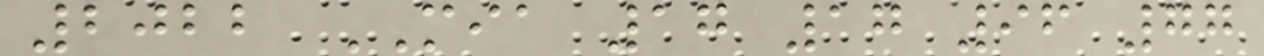2022 MIA 17 17 96 77
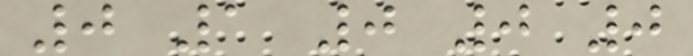0 1 0 0 0
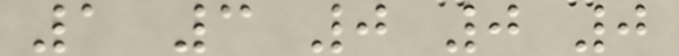1 3 0 0 0
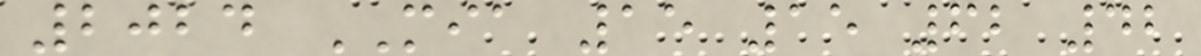2024 MIA 15 15 62 42
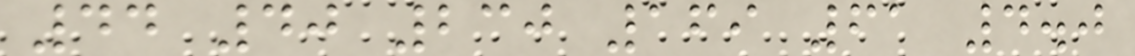44 40 230 169 61 4.0
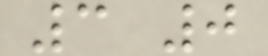3 0
